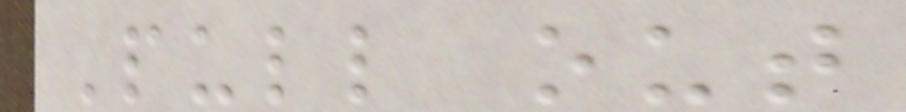Pull out
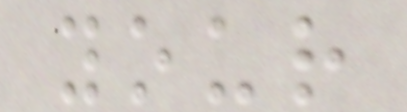your
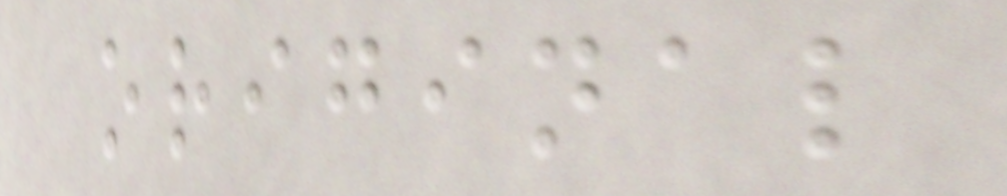original
